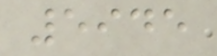5945
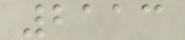2113
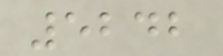5242
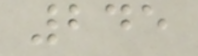245
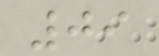09
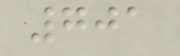701
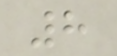8
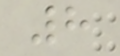8
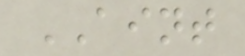AINT
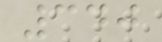340
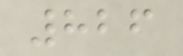826
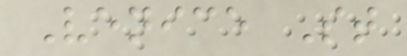Venice St
